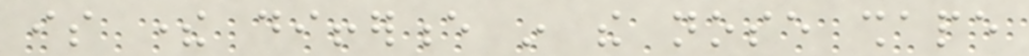is there difference in the nose shape
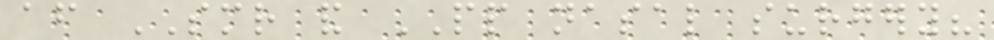after SMR and PP nasal surgery?
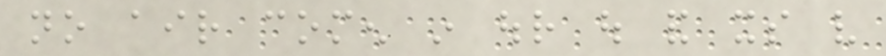no air comen in our out and its very
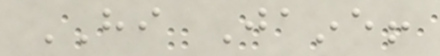HI Jaine!
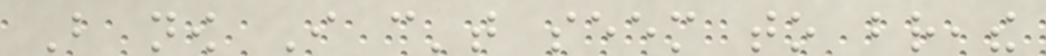But now I can't seem to breathe
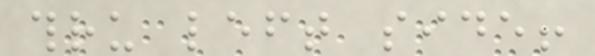thru left side!
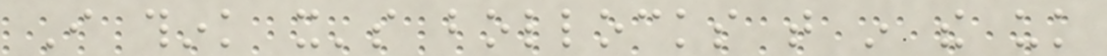I think it's bollocks that in the uk
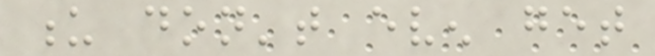u don't even get
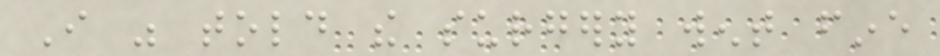I was told the surgery went fine
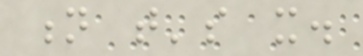n that's it.
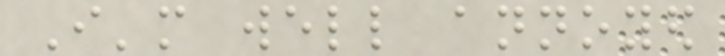I'm well annoyed
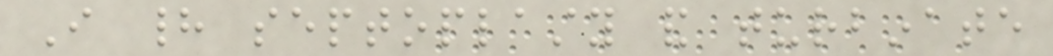I had septoplasty and turbinate
